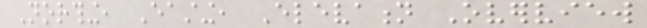Northing, Easting, Elevation Overview
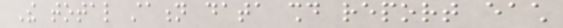The total station data should report each
